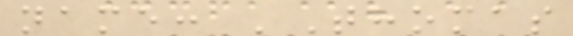name: 'Thomas
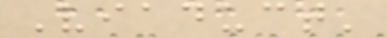Viaduct'
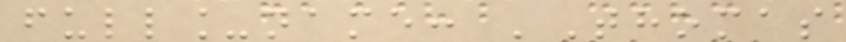full_name: 'Thomas
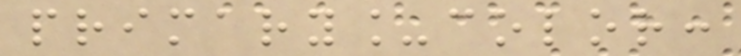primary_color:
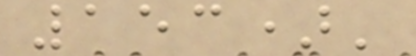153)'
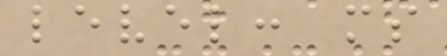level: ms
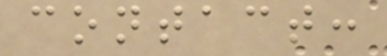contact:
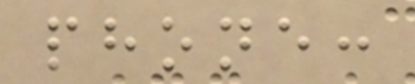phone:
